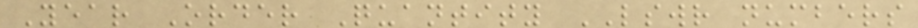Year Order Quantity LSWR numbers
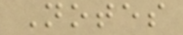Notes
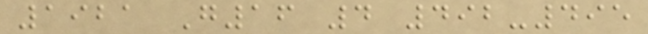1921 G16 4 492-495
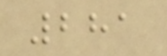281
